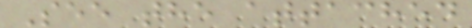See the attached
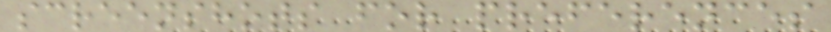screenshots for preferences
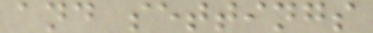and settings
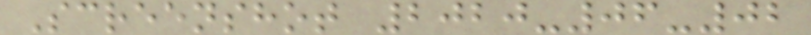Screenshot 2020-06-02
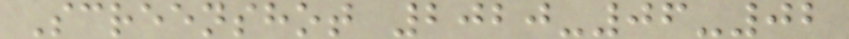Screenshot 2020-06-02
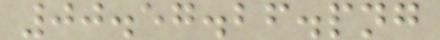00.57.26.png
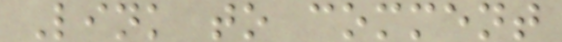Link to comment
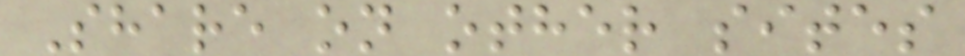Share on other sites
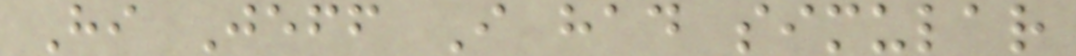Hi Jeff I had simular
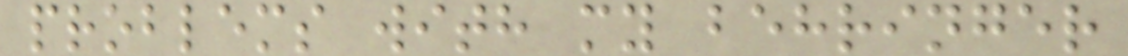problems with my behringer
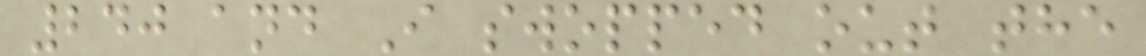240 and I swopped out the
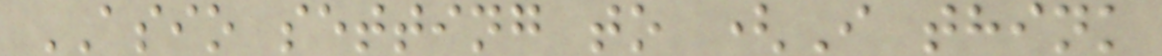ASIO setting to (I think
